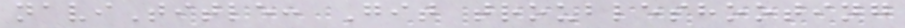naviTitle: Git troubleshooting
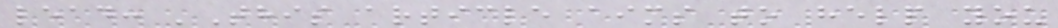lead: 'This article aims to help you
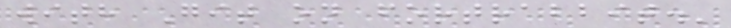with Git on fortrabbit.'
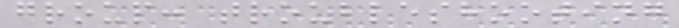group: troubleshooting
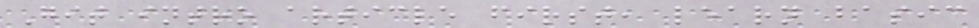Git intro article first, learn basic
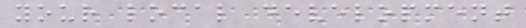your local development
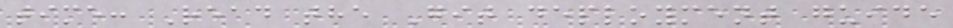time: Read the Git deployment guide
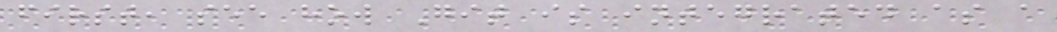first, see how Git is integrated as a
